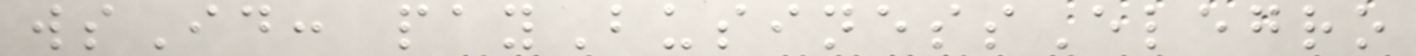wsId: payBusinessElegro
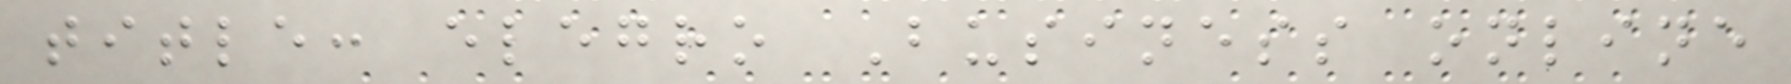title: elegro Business online
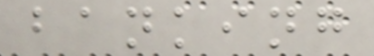banking
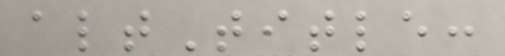altTitle:
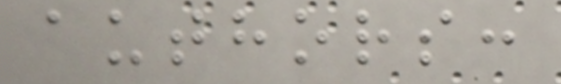authors:
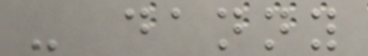- danny
